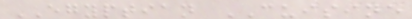EGYPTIAN CUISINE
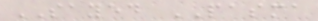SAYED PASMA
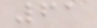61
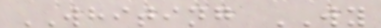WHITING WY
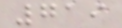719
